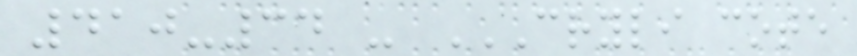410-34 - CRYLI COTE
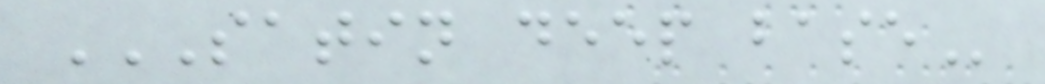SATIN DEEP BASE
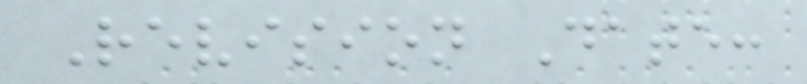Revision Date:
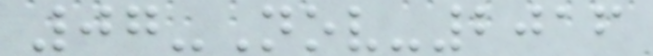07-Nov-2016
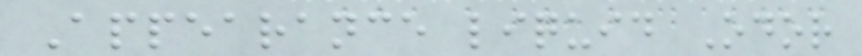Appearance liquid Odor
